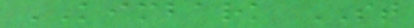KIMBARK ST
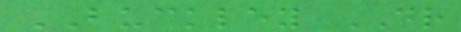BUCKLEY DR
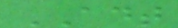ADT
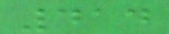414
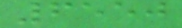6550
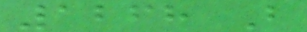1268 B
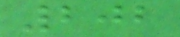202
